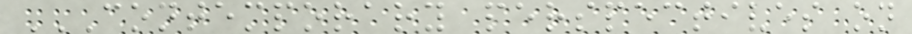CONTEMPORARY PERSPECTIVES ON
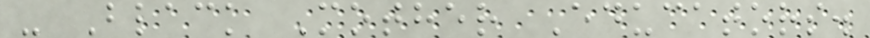- Black Mother Educators.
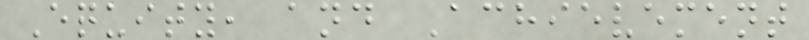Equity, and Achievement
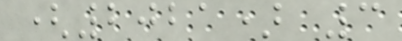(2021) 3
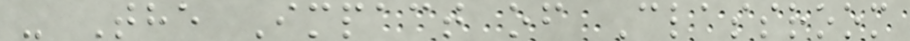- The Impact of Classroom
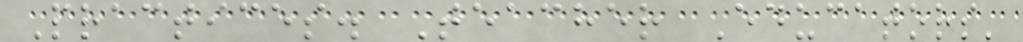Practices. Teacher Educators'
